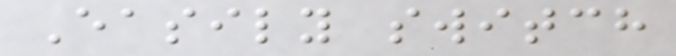Easily switch
